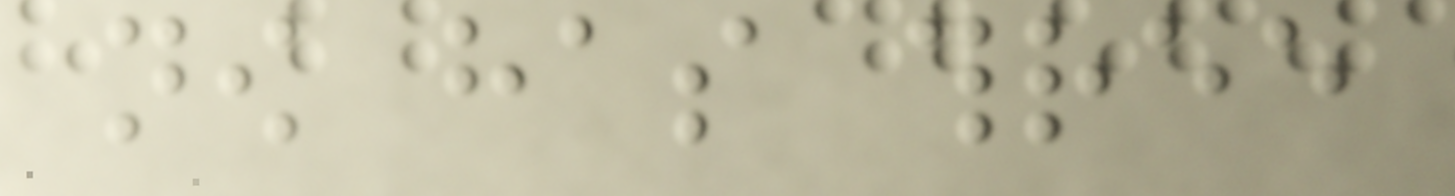now has three
